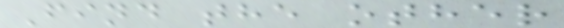Find the other
